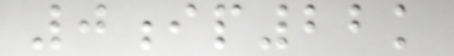0ip22k
